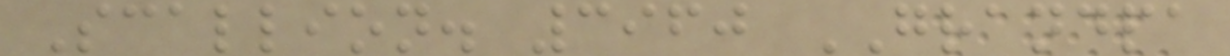Scallion. 3960 GRANDPA
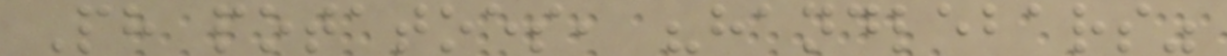Ph potatoes, "handlebars"
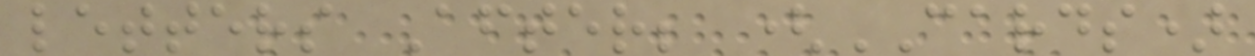letters After; (CARDS)
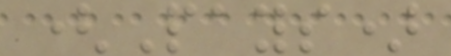(Pays)
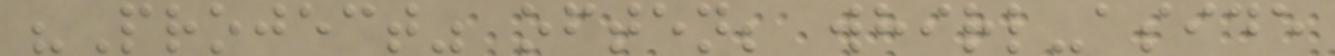"Project" often; whirl-aside
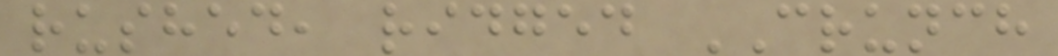rushed, ridged CRUNCH
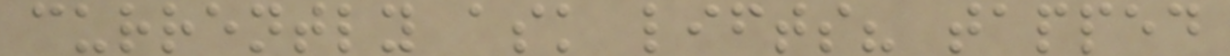currently ask lifts? tapped
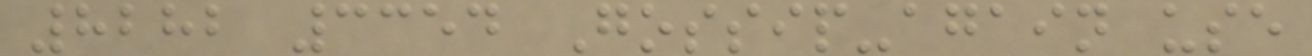8282 3354 Gossip-again use
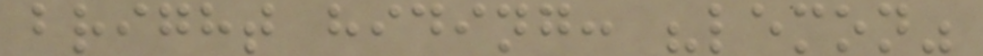bright hiding: "lemon"
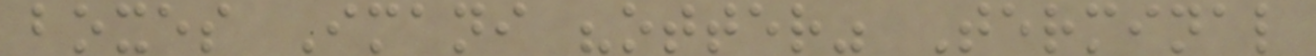boxes Imani "otter" Terminal
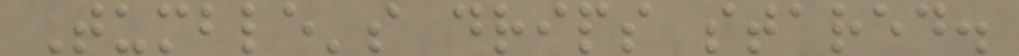Tumble's drips stared.
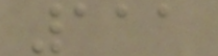111
